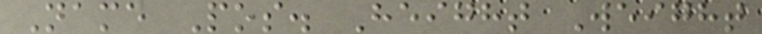Name Pos. Height Weight
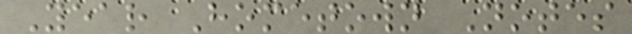Year Hometown Notes
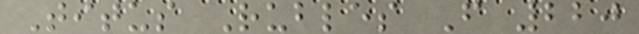Titus Rubles F 220
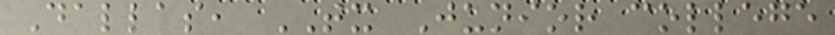Dallas, TX Junior college
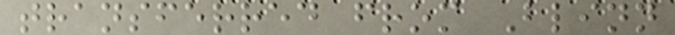transferred from Blinn
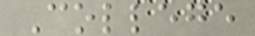College
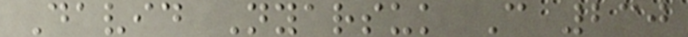David Nyarsuk C 230
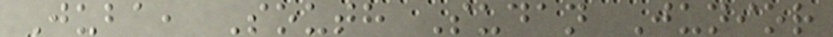Juba, South Sudan Junior
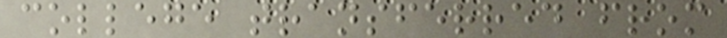college transferred from
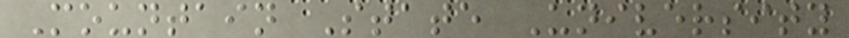Mountain State University
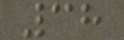38
